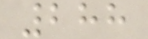288
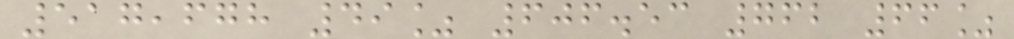517,678 49% 606.53 762 66%
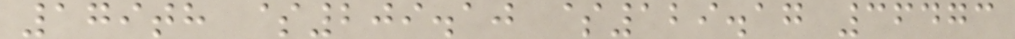179th $209.10 $129.17 36473
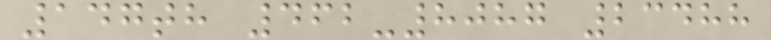147th 462-8087 23488
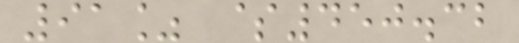91% $450.32
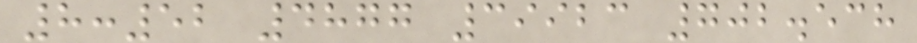8:52 4877 39923 702.538
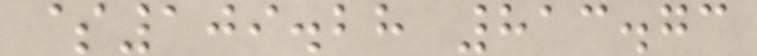$109.28 813.73
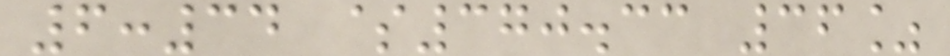6:34 $370.33 36%
